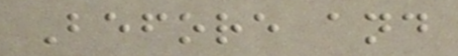Before and
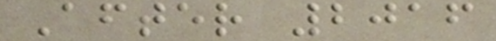After 2016
